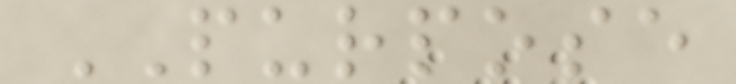PURPOSE
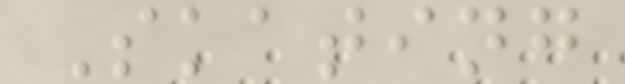Skating
